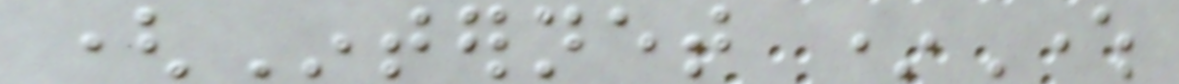(Internet *Where
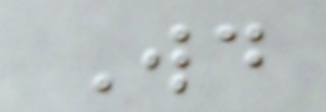Would
